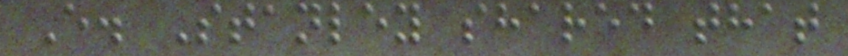E. Stanley shared that
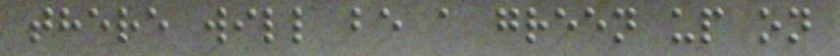there will be a green up on
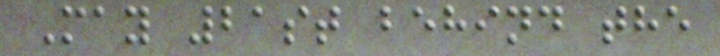May 21st behind the
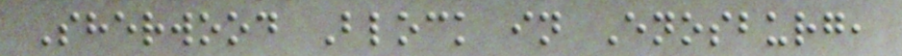Sherwood Block in Enosburg,
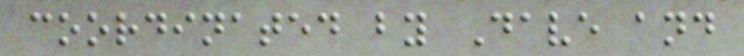coordinated by Dave and
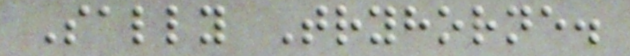Sally Tryhorne.
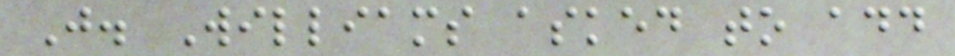J. Williams asked to add
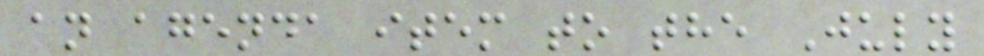an agenda item to the July
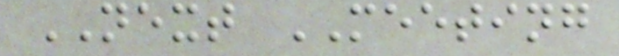NEXT MEETING
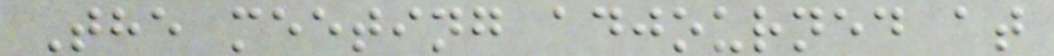The meeting adjourned at
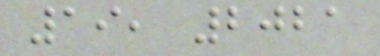19, 2021
